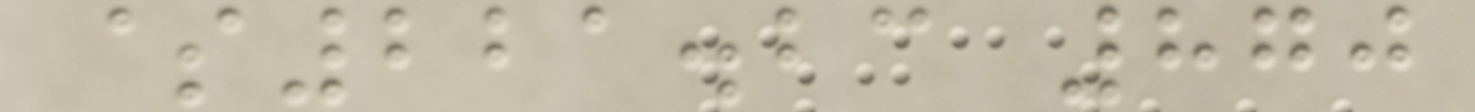$221.23 870
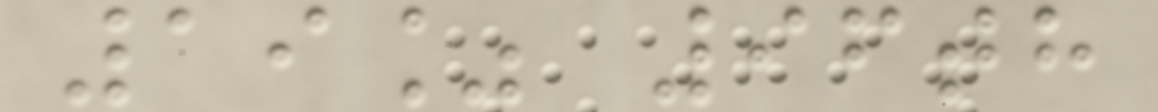19% 96th
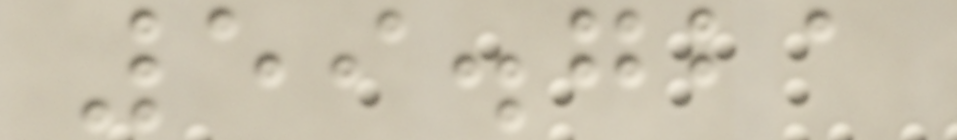59.721
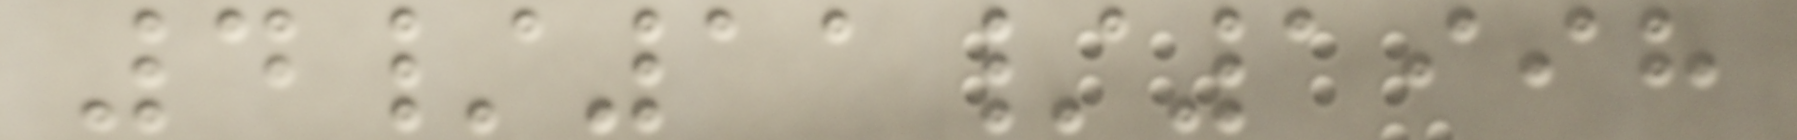4/11/1998
